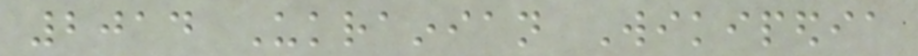2014 Ukrainian Wikipedia
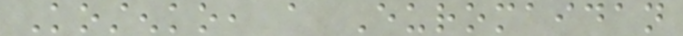Kostenko, a Euromaidan
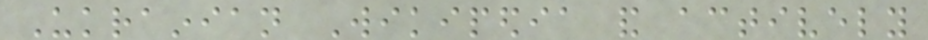Ukrainian Wikipedia and actively
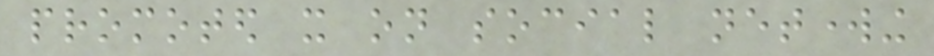promoted it on social networking
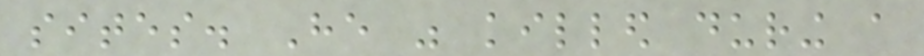sites. He was killed during a
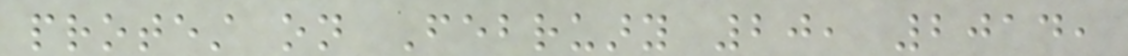protest on February 20, 2014,
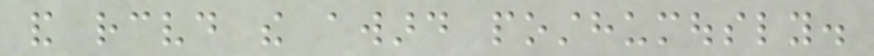and received the award posthumously.
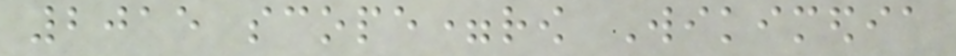2015 scope=row Wikimedia
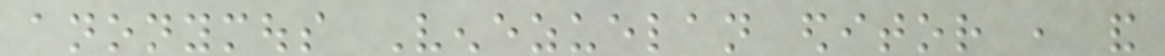anonymous Venezuelan editor , and
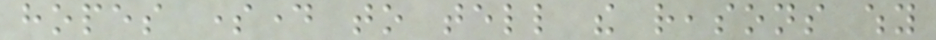hopes someday to tell the reasons why
